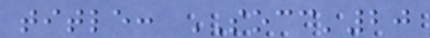title: SOCC'20
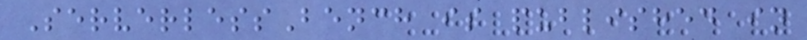ServerlessBench is published in
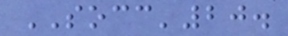SOCC'20.
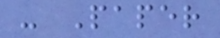- Paper
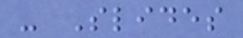- Slides
